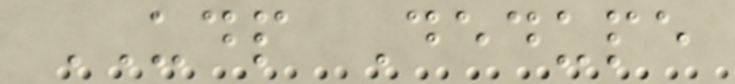UDP Dedupe
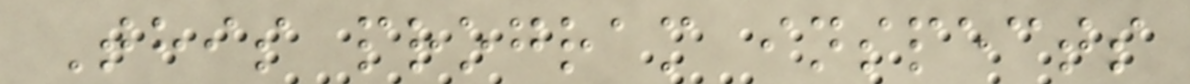This program inspects
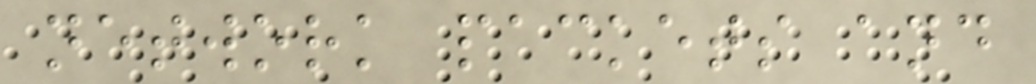network packets and
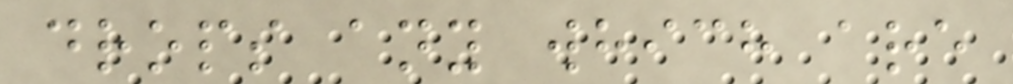drops any which are
